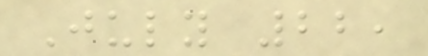July 22,
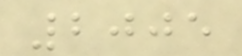2005
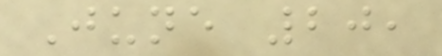June 20,
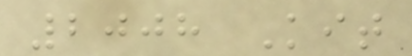2008 Kit
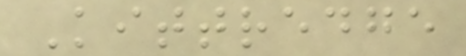Kittredge
